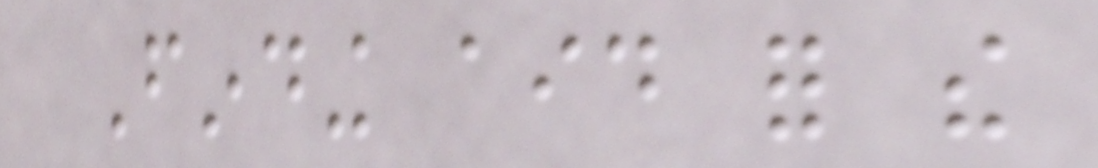Finding aid for the
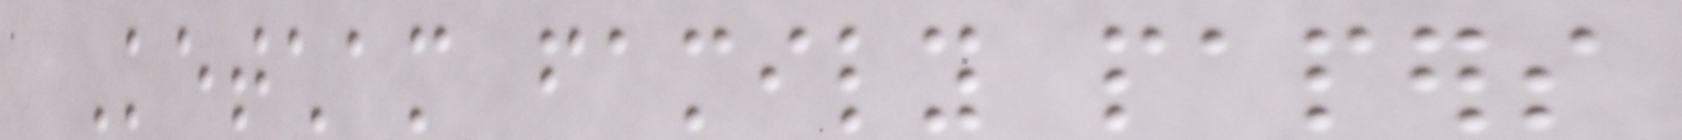Ketcham family papers
